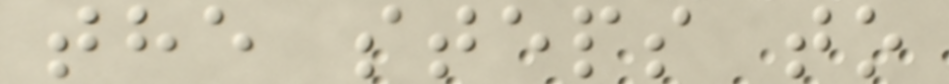the steps to
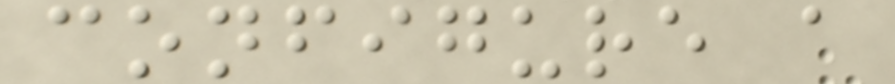configure a
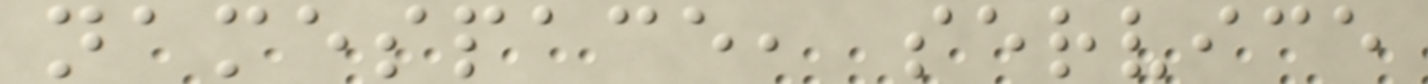namespace, service
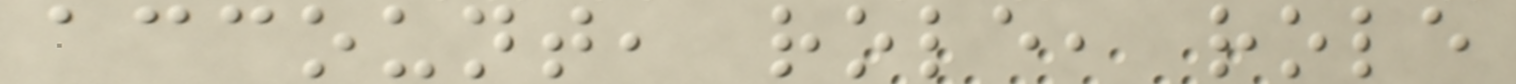account, role, role
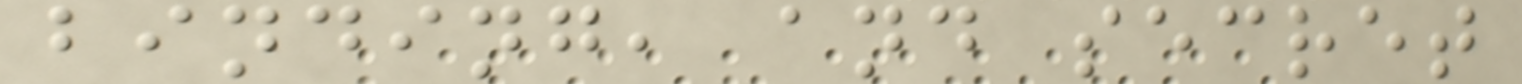binding, and secret
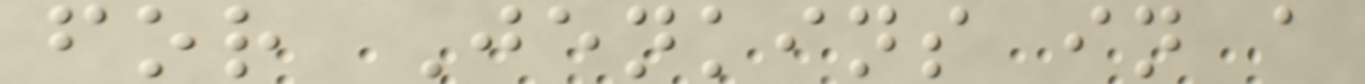for Jenkins in a
